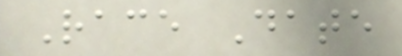Race Date
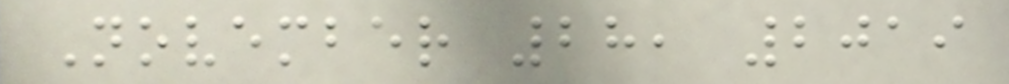November 28, 2019
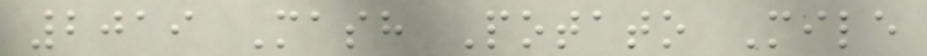2019 Mash Potato Mile
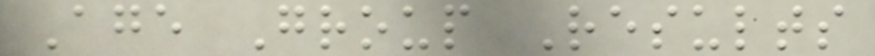Age Group Results
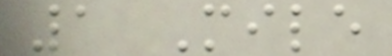1 Mile
